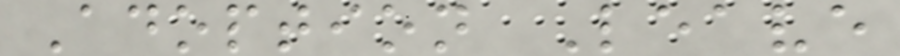Adoption Leave
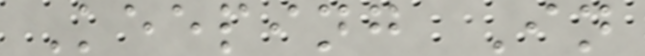Keeping In
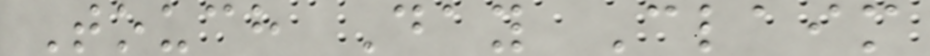Touch Day Claim
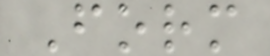Form
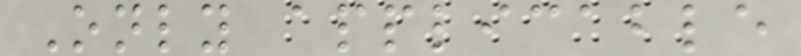Only applicable
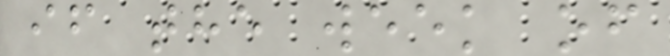if the week of
